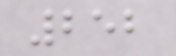252
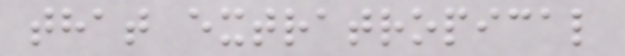that extratropical
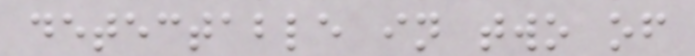detectable in two of
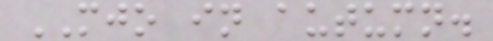MJO in autumn.
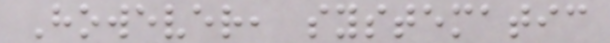However, systematic
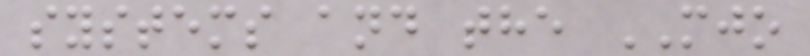systems and the MJO
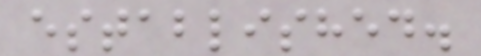established.
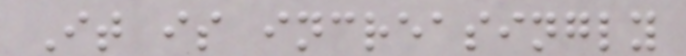It is increasingly
